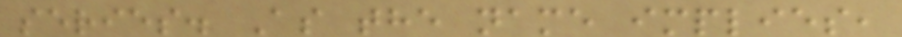series. As the name implies,
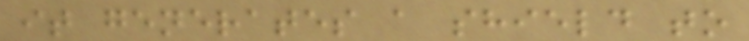it generates a shield to
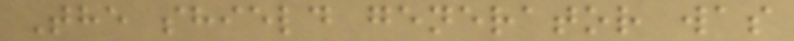The shield generator was
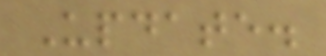Update.
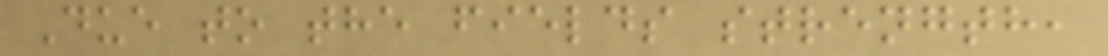Due to the fields strength,
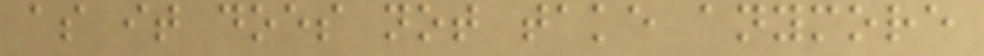as it does not take anymore
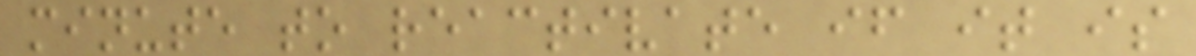minute to reactivate if it is
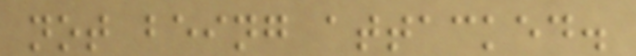not being attacked.
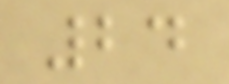24
